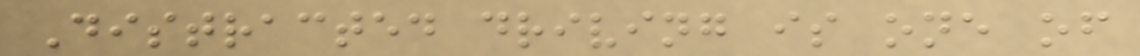Distracted driving is one of
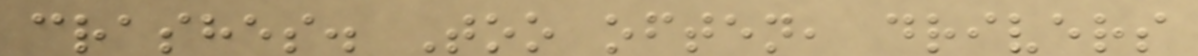crashes. Too often, drivers
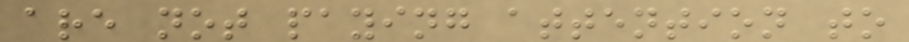are not paying attention to
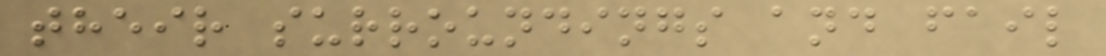their surroundings and fail
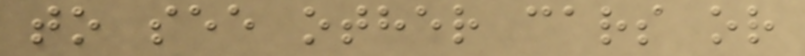to see other cars or
